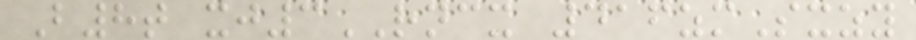B8t xj3RNCX 416zmSxzy
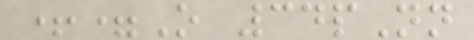+=O 34pNn
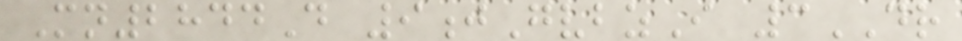Mn2844D 9jGvbzI 3DR
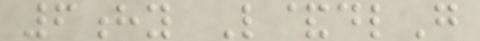6hy L&dlG
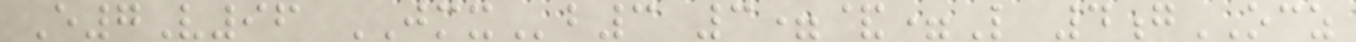E7V96 JMXb3 3=&=L 4gOCZ
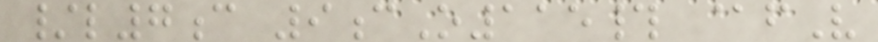/l7c 9cO115# @fV
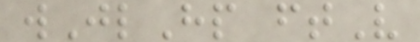wJlHp ftV
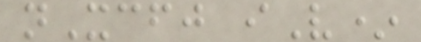nXcfj iV*
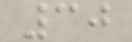30
